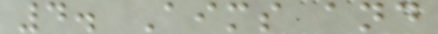4. Aims and
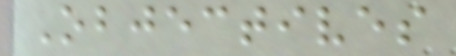Objectives
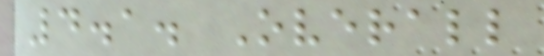4.1. Overall
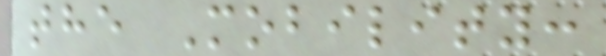the Mobility:
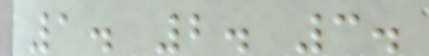1. 2. 3.
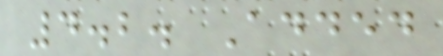4.2. Added
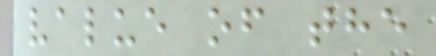value of the
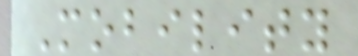Mobility
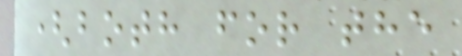(both for the
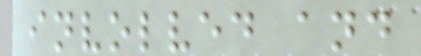involved and
